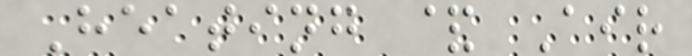Heating & Air
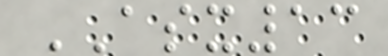ASX13
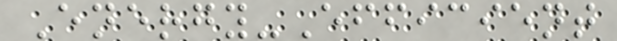Energy-Efficient
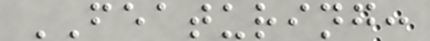FEATURING:
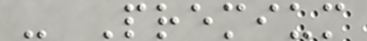- Premium
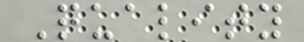Quality
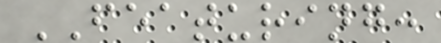FEATURING:
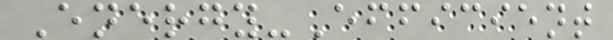Energy-Efficient
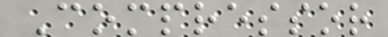Compressor
